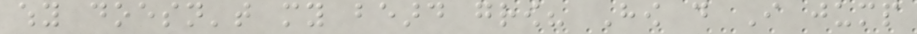why doesn't my beard grow? How do I jump
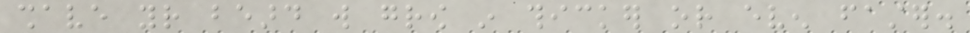shave your beard will grow in thicker or even faster.
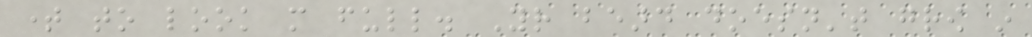time to look more full. Your beard doesn't grow in
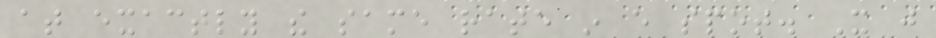at exactly the same rate in every spot. It just
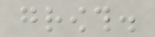growth.
